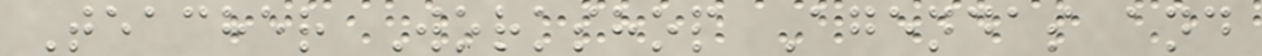Teacher Workshop Agendas and
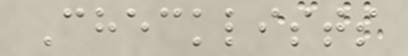Checklists
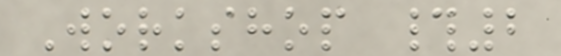Workshop #2
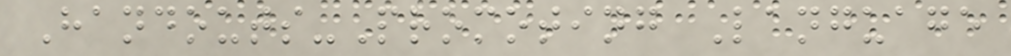Handouts-Promoting Language
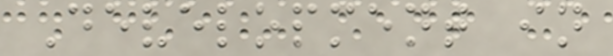Development in
